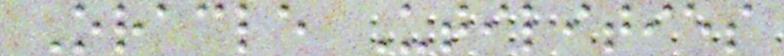Oracle Utilities
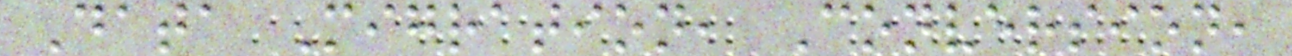Data Migration, Conversion,
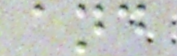and
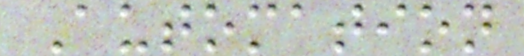Automation
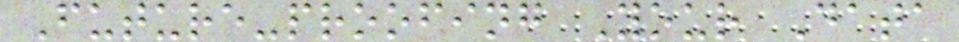Future-proofing Your Data
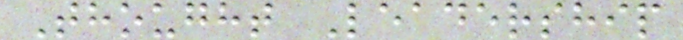Thought Leadership
